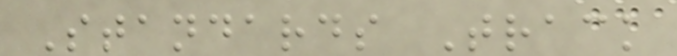Standards Track
